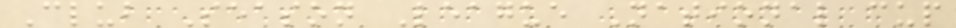Club Season League National cup
